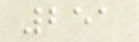251
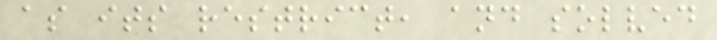as its restrict, and solved
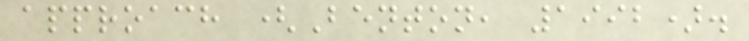approach (Benton, 1992).
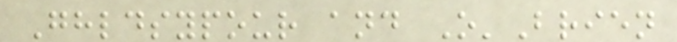Ghldsypour and O'Brien
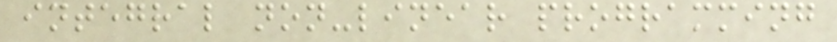integral non-linear programming
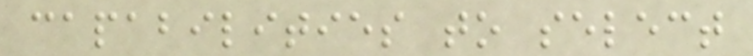capabilities to select
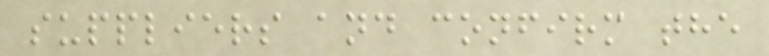suppliers and confirm the
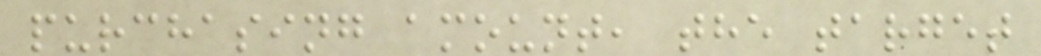purchasing amount, the target
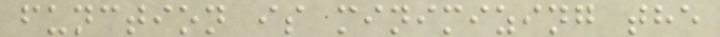function is minimizing the
